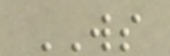WS
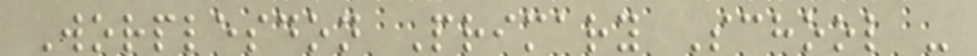Worplesdon Primary School -
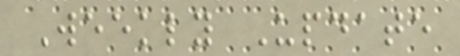Weekly Update
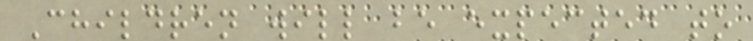Children will be expected to
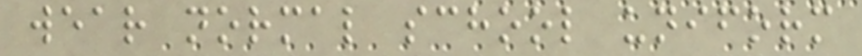wear normal school uniform
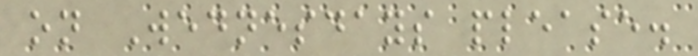on Wednesdays please.
